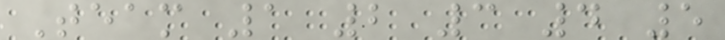Team 1 2 3 4 5
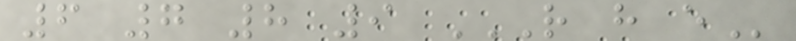6 7 8 9 R H E
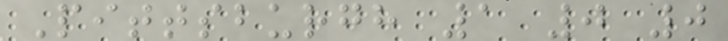Pittsburgh 1 0 0
